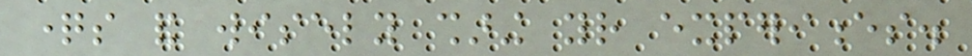questions and wisely sharing your experiences.
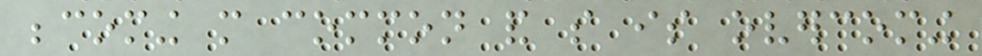becoming more common and so is overcoming
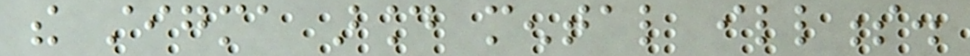the stigma around mental illness.
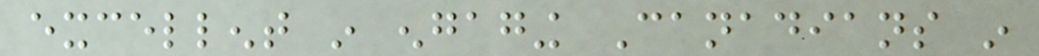excellent in engaging Canadians in
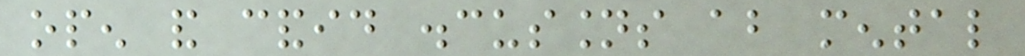open and candid discussions about mental
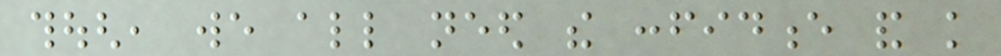though, we all need the confidence and knowledge
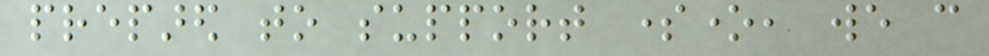prepared to support someone, we can
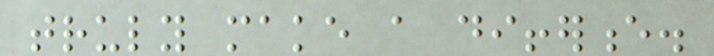truly make a difference.
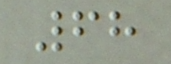68
